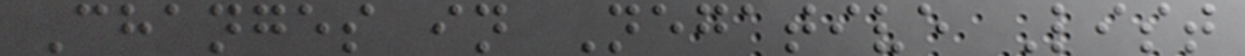Changes in Negative List
